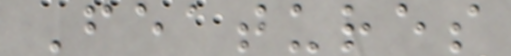Features
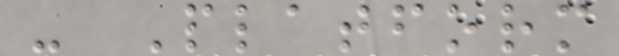- Platform
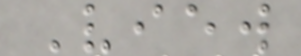View
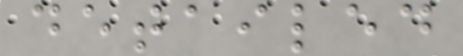detailed
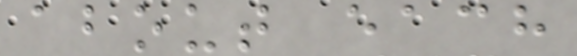about each
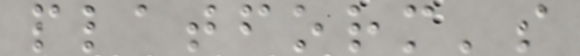platform's
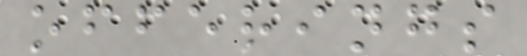offerings
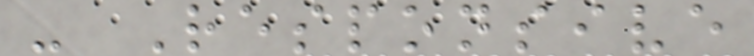- Responsive
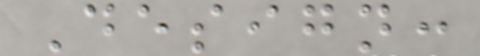Design:
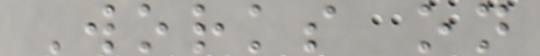Works on
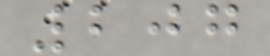207
